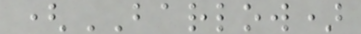(BARLOW)
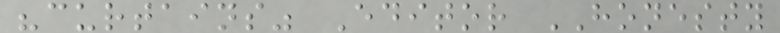"curtains" Editor HONESTY
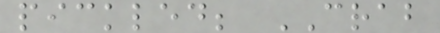pickled; CRAB
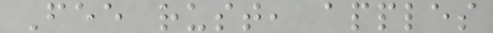Fee rust, apples
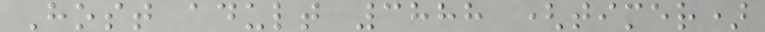Host adult 3888 (timer)
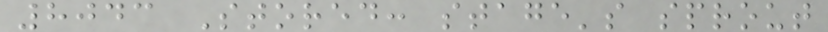8043 Stored: stage's sprout
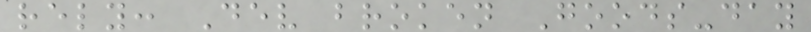rely: Dev broken Goods-day
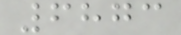6873
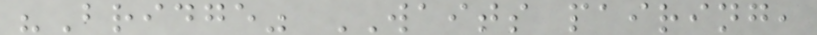"Bridge" WAITS pairing,
